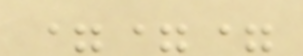===
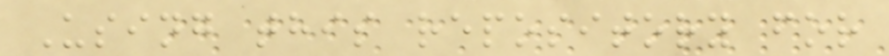Using this repository for
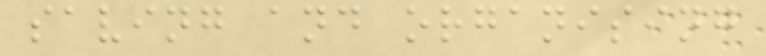saving and organising
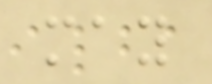may
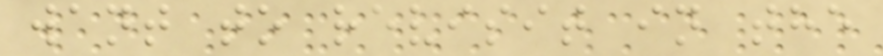want to revisit in the
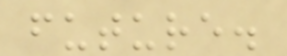future.
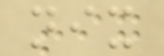nix
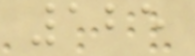125
